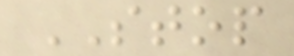STOP
